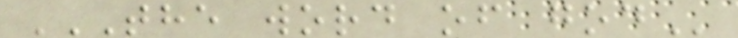THE WORD OF GOD
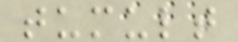tumult
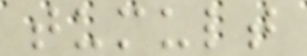tumult
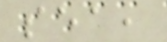sea,
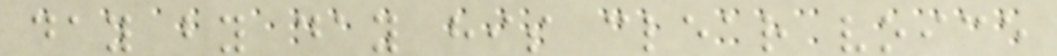day by day his clear voice
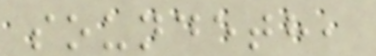soundeth,
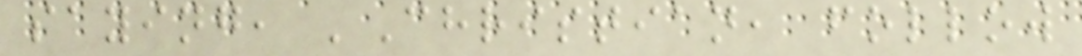saying, 'Christian, follow
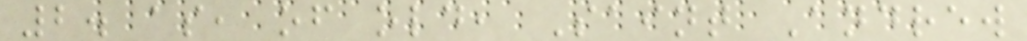2. as, of old, Saint Andrew
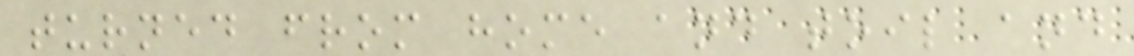turned from home and toil and
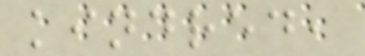kindred,
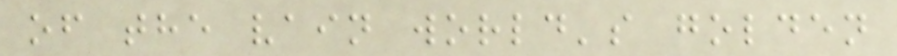of the vain world's golden
